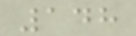148
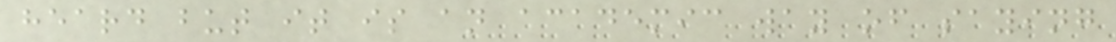heard but it is an academic way of saying
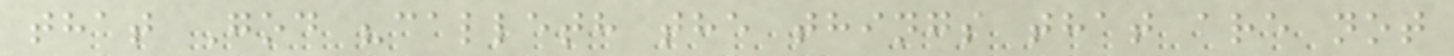that God "calleth the things that are not
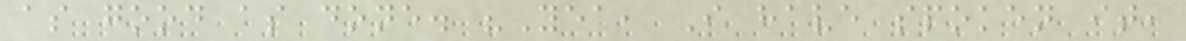as good as done. "Yea, I have spoken it,
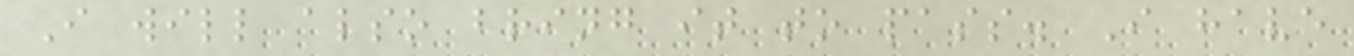I will also bring it to pass. I have
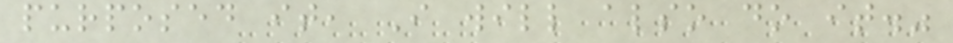purposed it, I will also do it."
